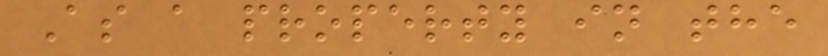As a property in the
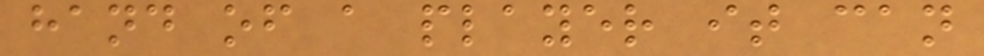hand of a player it can
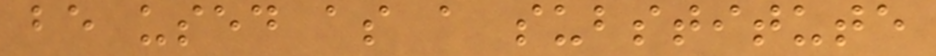be used as a substitute
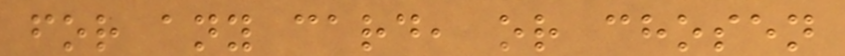for any card, or chosen
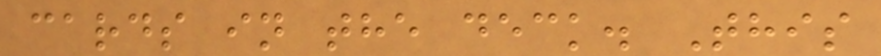cards in the deck. This
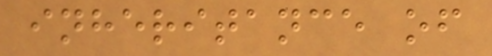inheritance of
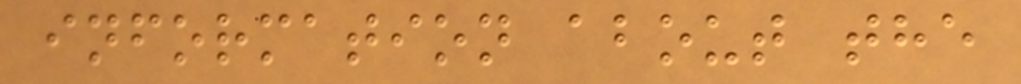information about the
